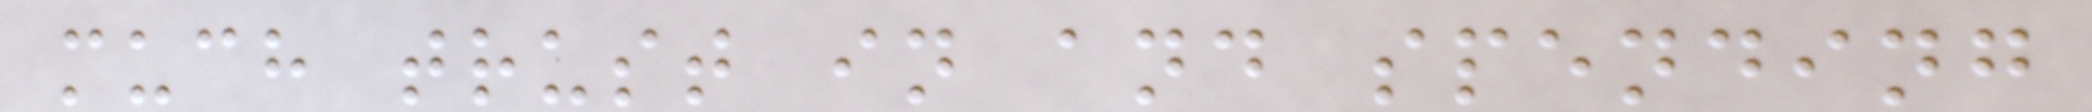much trust in and spending
